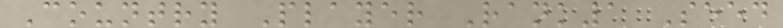Country Player Rank1 Seed
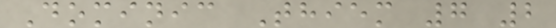Dominic Thiem 7 2
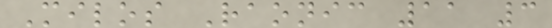Milos Raonic 11 3
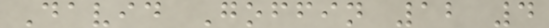David Goffin 12 4
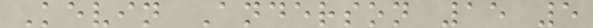Kevin Anderson 15 5
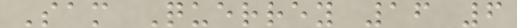Sam Querrey 16 6
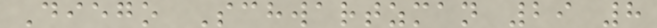Diego Schwartzman 29 8
